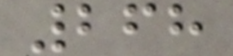268
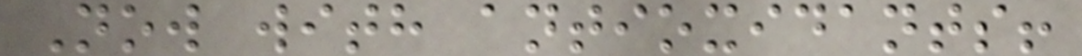Now with antioxidants!
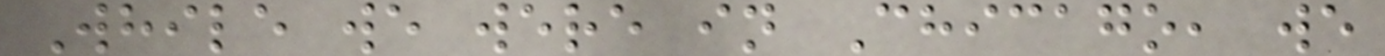While we were in Chicago, we
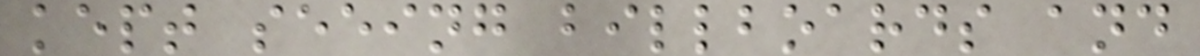kept seeing billboards and
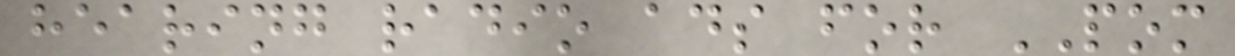hearing radio ads for POM
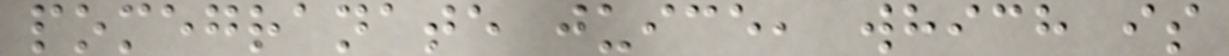pomegranate juice, which is
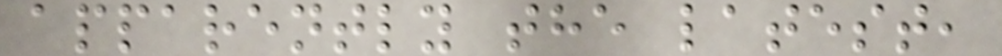apparently the latest,
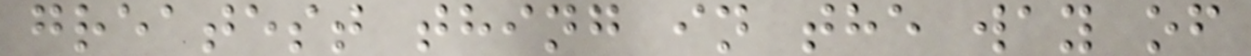greatest thing in the way of
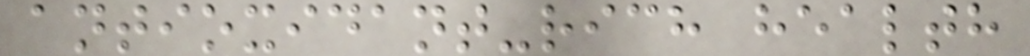antioxidant-rich health
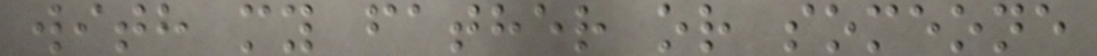with my father or someone
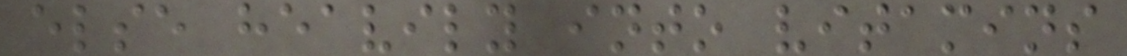else heavily into vitamins
